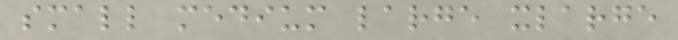small medium large xlarge
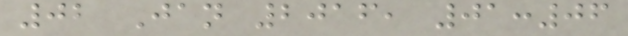02 Jan 2016, 01:06
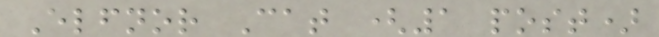Elfnor Cat (1 post)
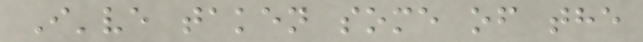I've taken some of the
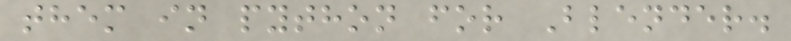them in python for Blender.
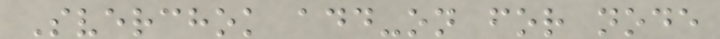Sverchok add-on for node
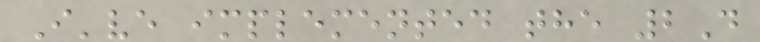I've implemented the 2D
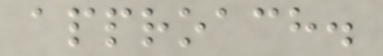approach.
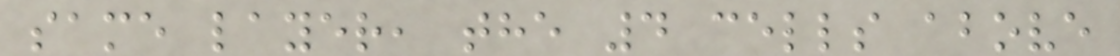same layer, the 4 cells above
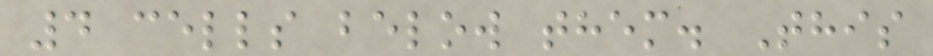4 cells below them. This
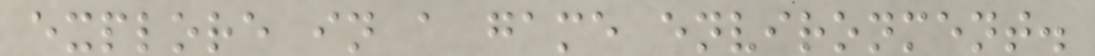explore in a game environment.
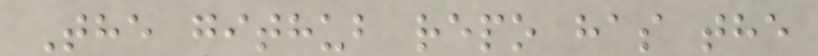The github repo has the
